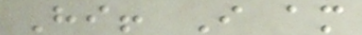Hi! I am
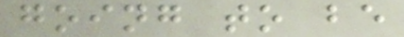going to be
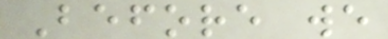Before we
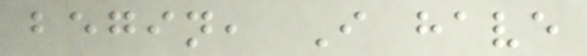begin, I have
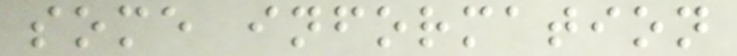some information
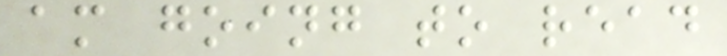am going to read
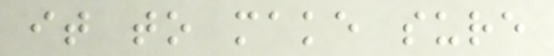it to make sure
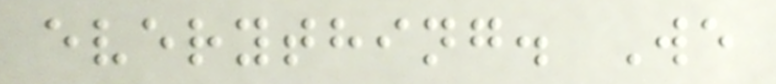everything. We
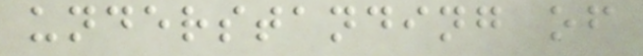understanding of
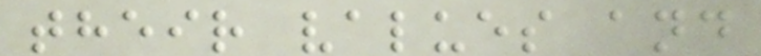their values and
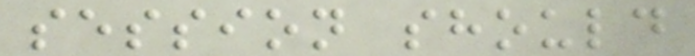session should
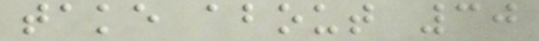take about 30
